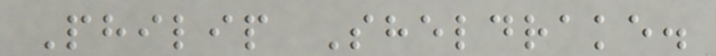Philip Sheldrake.
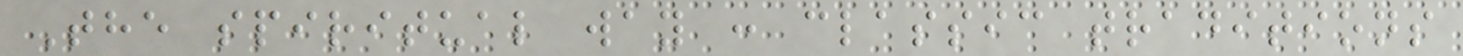The spiritual way : classic traditions
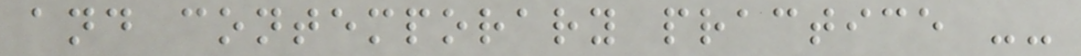and contemporary practice --
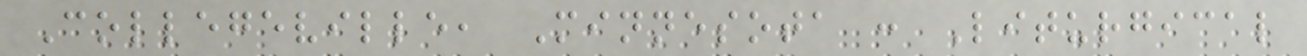Collegeville, Minnesota : Liturgical
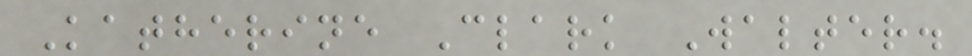Katherine Clark Walter.
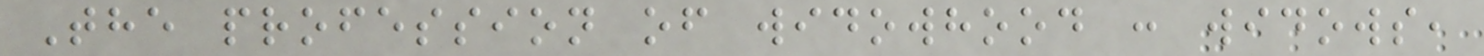The profession of widowhood : widows,
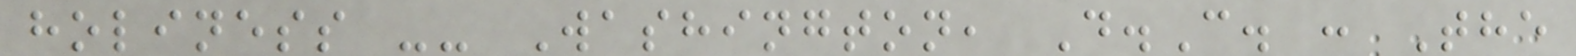holiness -- Washington, D.C. : The
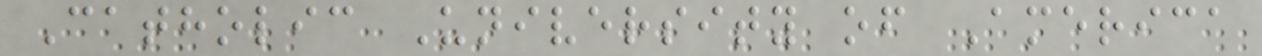Catholic University of America
